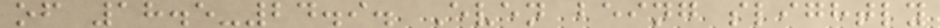of 18.5-24.9. Even being slightly
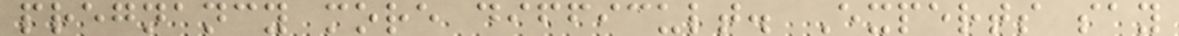pregnancy more difficult. Experts say
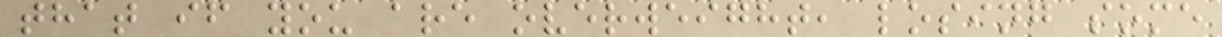that if you are overweight, losing some
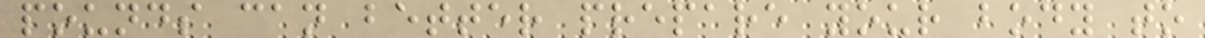pounds can better prepare your body to
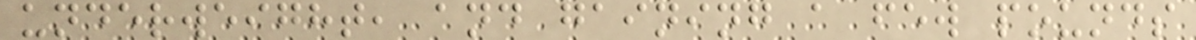underweight, and gaining a few pounds
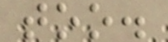too.
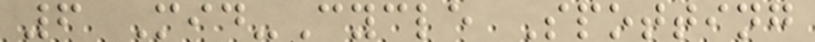6 Mid-Cycle Spotting
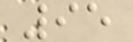95
